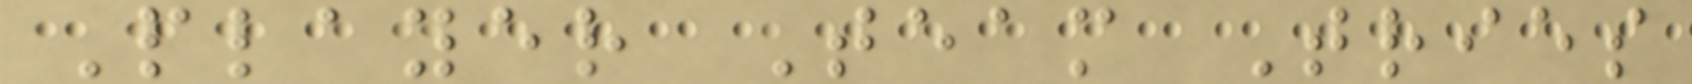Player Team Tries
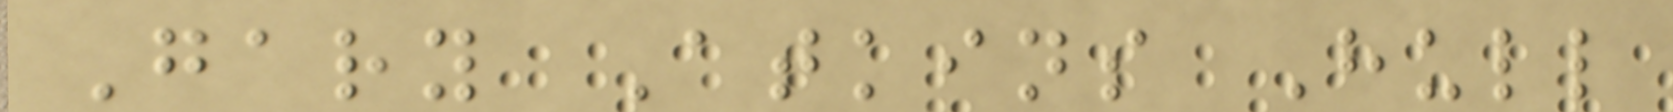Gary Atkins Hull
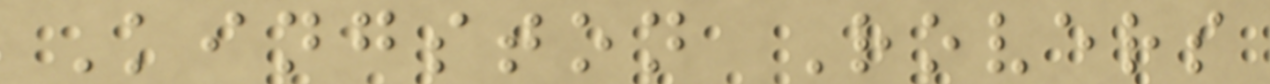Kingston Rovers
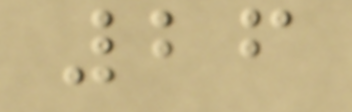26
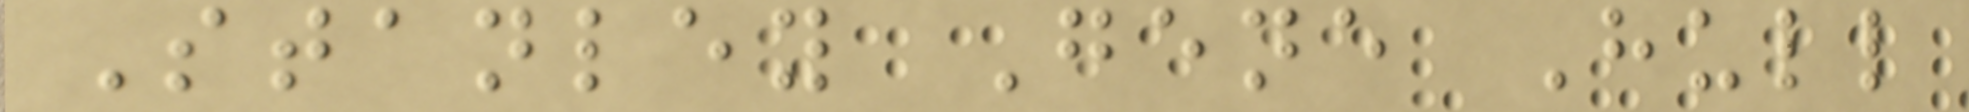Stanley Gene Hull
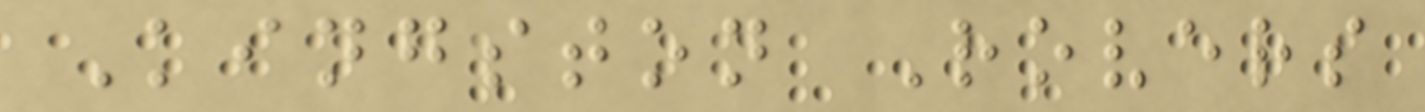Kingston Rovers
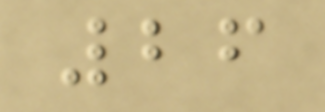26
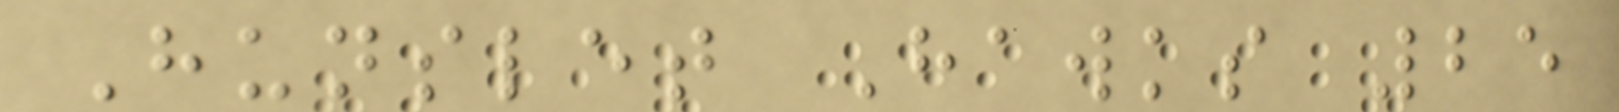Hunslet Hawks 25
